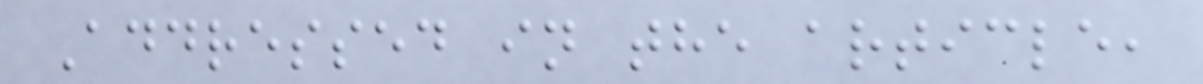Addressed in the article,
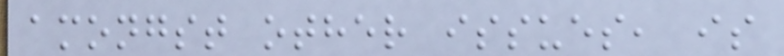amongst other issues, is
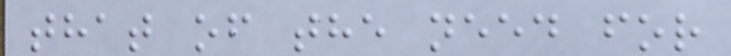that of the need for
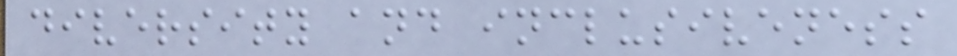diversity and inclusiveness
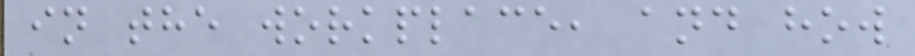in the workplace, and how
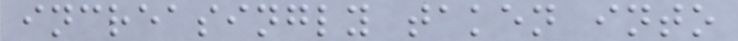increasingly taken into
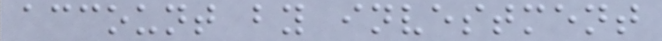account by investment
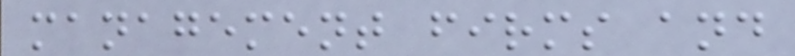management firms and
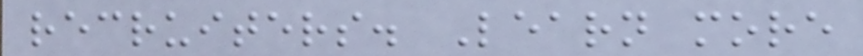recruiters. Learn more
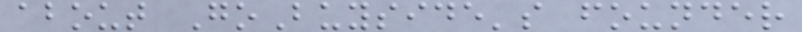about GoBuyside's founder
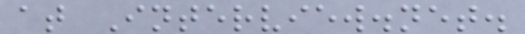at Interview.net.
